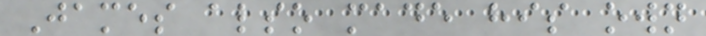James also made his own
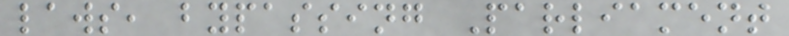laws, bypassing Parliament
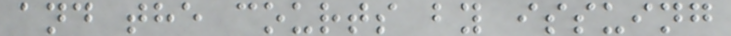and the courts by issuing
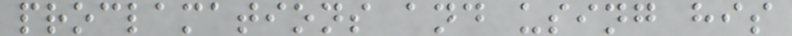proclamations and using his
